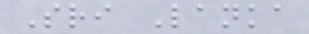Sri Lanka
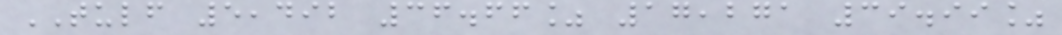TULF 5,492 36.66% 17,271 39.99%
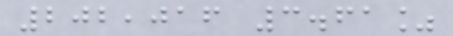202,016 3.61%
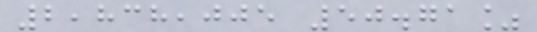2,838,005 50.71%
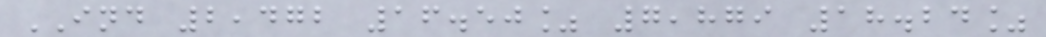IND 2,472 16.50% 7,879 18.24%
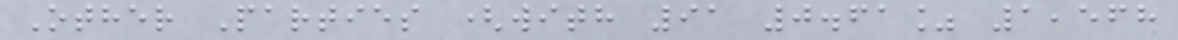Other Parties (with 91 0.61% 1,568
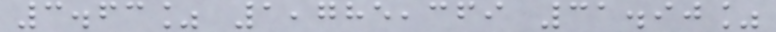3.63% 1,785,369 31.90%
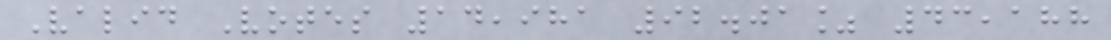Valid Votes 14,981 92.01% 43,188
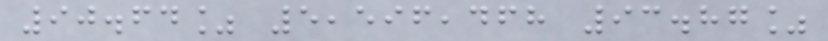90.64% 5,596,468 93.87%
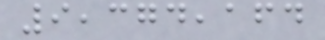9,374,164
